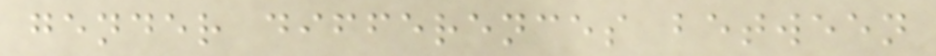gender differences between
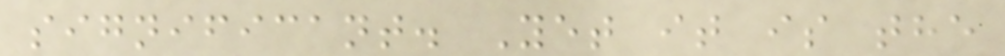significant. Yet it is the
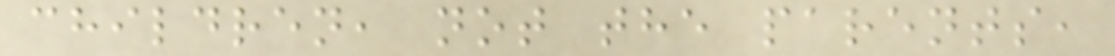children, not the parents,
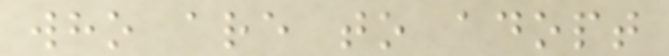who are to adopt
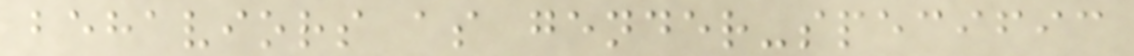behaviors as gender-specific
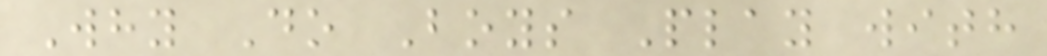Why Do Boys Play with
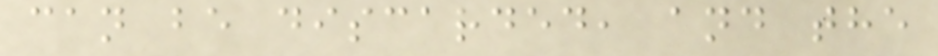can be discarded, and the
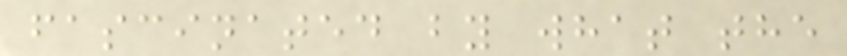fascinated by what the
